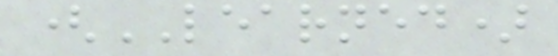(LEARNED)
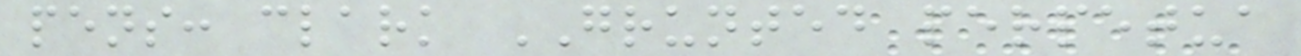pens: clark GRUNTED perpetua
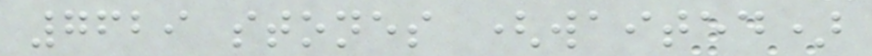7629 stones (waited)
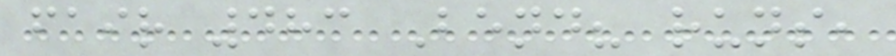fair 483 Bend? runs,
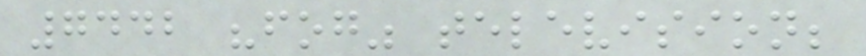7442 "fog" television;
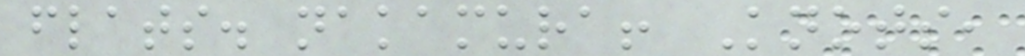flats. nakamura! Knots,
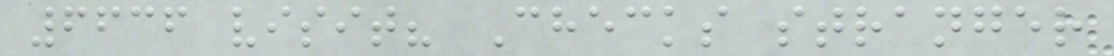6636 visit? Checks stranger
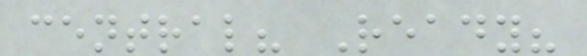central? Ready?
